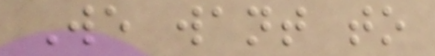We want to
